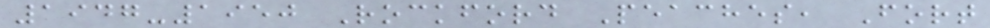1947-1950 Rockford Peaches, Fort
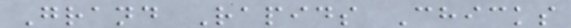Grand Rapids Chicks
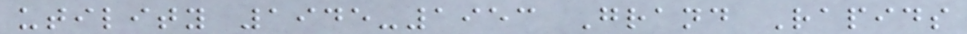utility 1945-1953 Grand Rapids
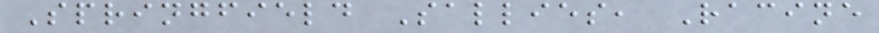Springfield Sallies, Racine
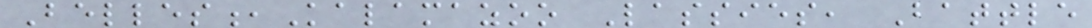Belles,Kalamazoo Lassies, Battle
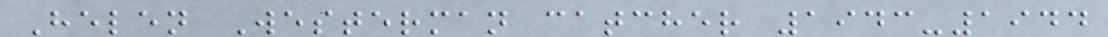Helen Westerman catcher 1943-1944
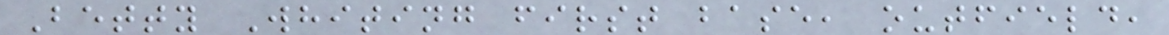Betty Whiting first base, outfield,
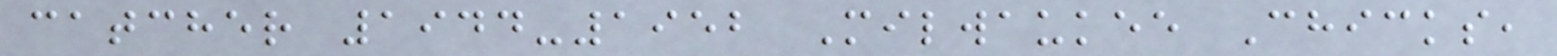catcher 1944-1952 Milwaukee Chicks,
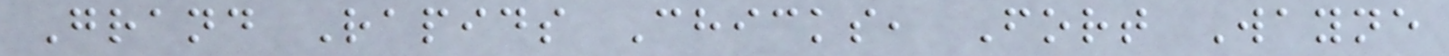Grand Rapids Chicks, Fort Wayne
